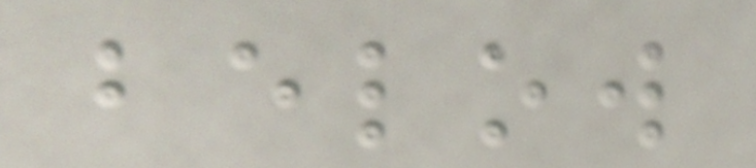below
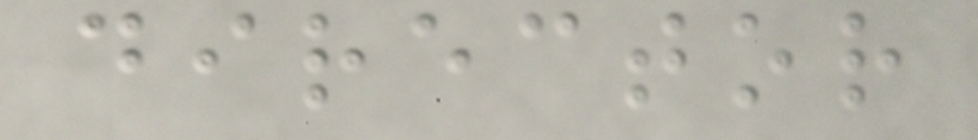director
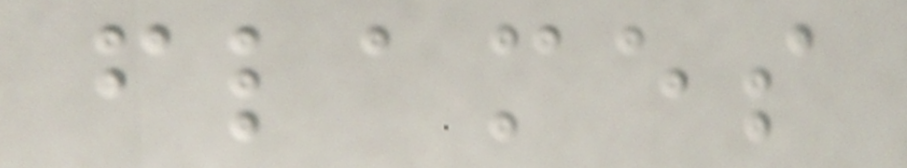flames
